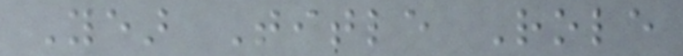Year Title Role
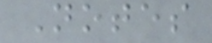Notes
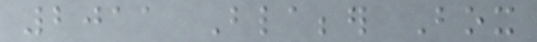2011 Blabber Box
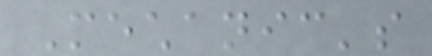Mechanic's
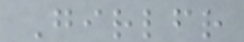Girlfriend
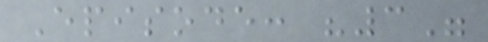Episode: "3"
